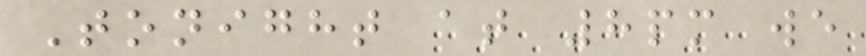Tonight at 8pm we
